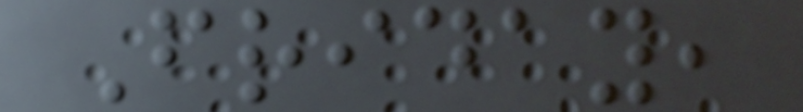Friday,
